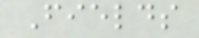Fields
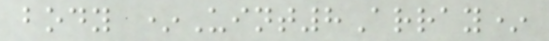body *Uint8Array*
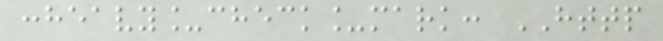:heavy_check_mark: HTTP
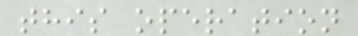this operation
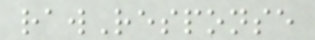rawResponse
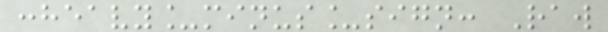:heavy_minus_sign: Raw
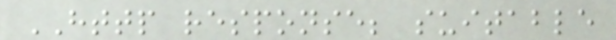HTTP response; suitable
